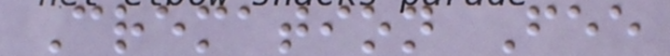Cremation Fee
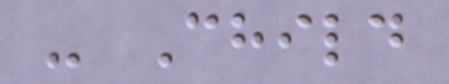- Child
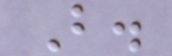B.
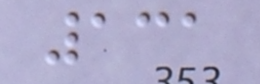131
